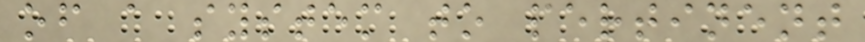of a system to pertinent
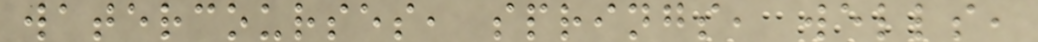watercourses, springs, wells,
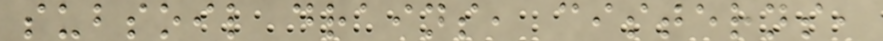subsoil drains, cisterns,
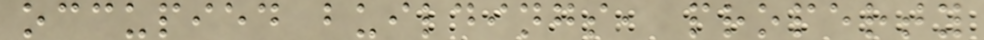occupied buildings, property
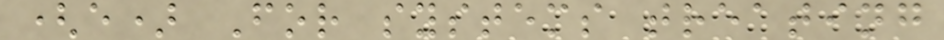(e) For systems treating
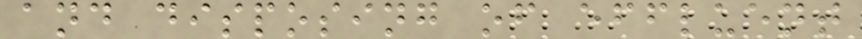and disposing of effluent
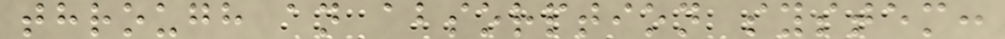through an absorption system:
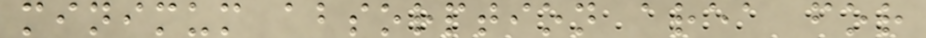minimum absorption area for
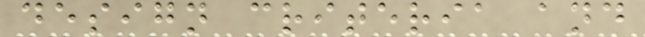design criteria and
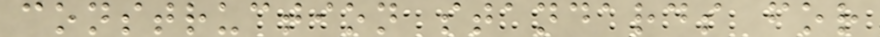construction standards for
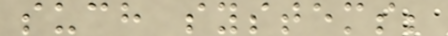such systems;
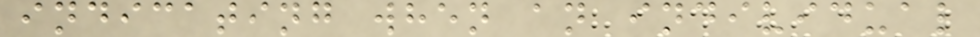indicating when an individual
